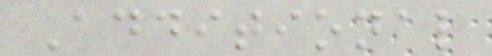Additional
